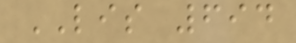LIS 694
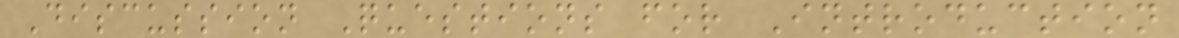Discussion Questions for Introduction
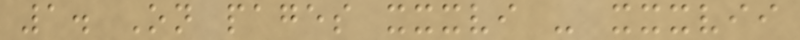1. On pages xxxvi - xxxvii
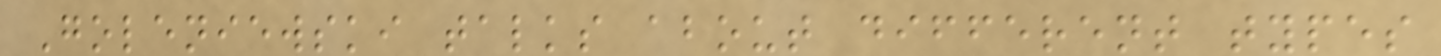Goleniewski talks about different types
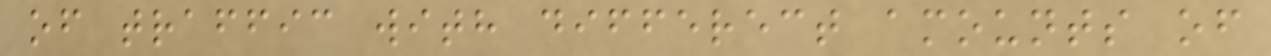of traffic with differect amounts of
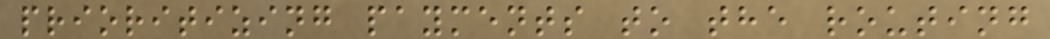prioritizing payments to the routing
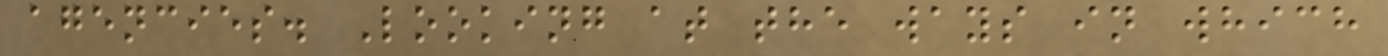agencies. Looking at the ways in which
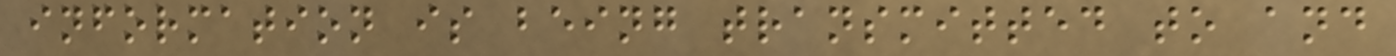information is being transmitted to and
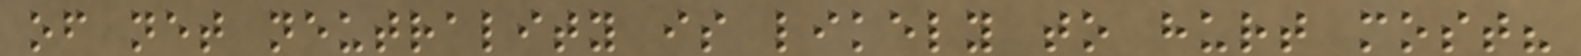of net neutrality is likely to hurt most?
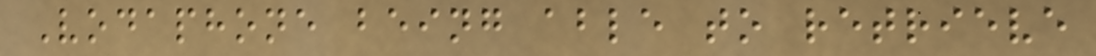Vodaphone being able to retrieve
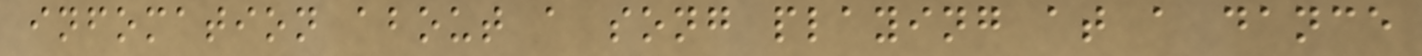infomation about a song playing at a dance
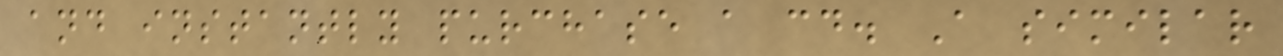and instantly purchase a cd. A similar
